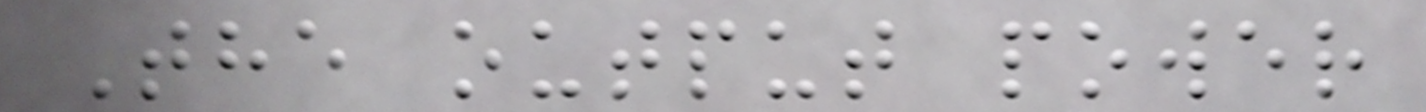The output power
